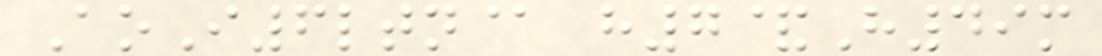AoI6ltn@ h7&H49m
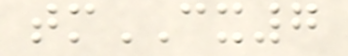tmCX7
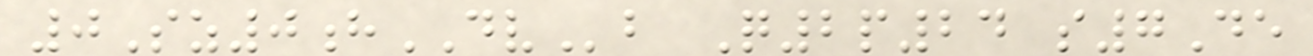0Sz0hDVb Q2p24 s7De
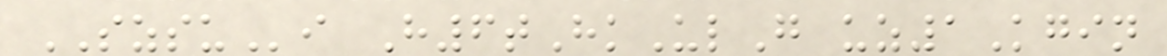SZSUi H6tHkUlG uz1Kgin
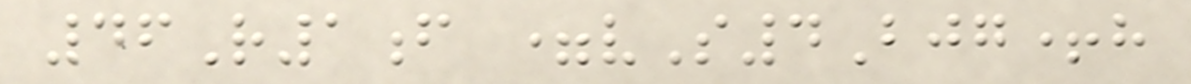46R1f =vS4Bjg+h
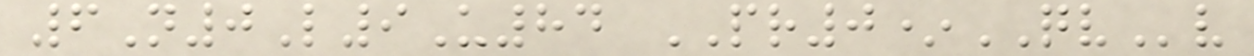6N0L9U84 PR0*QVv
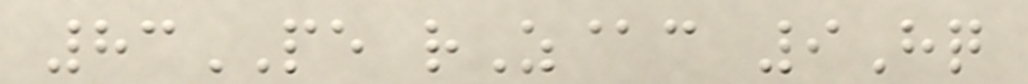83PE rZ@c 9Hq
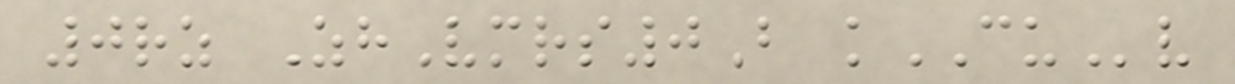0rz ZhVmrs0B kCUv
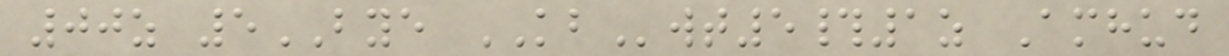00z 5BYE KBwt5#1z Amhud
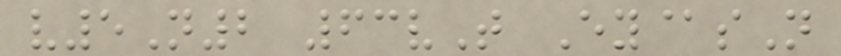v5N2 63vT Ey@sN
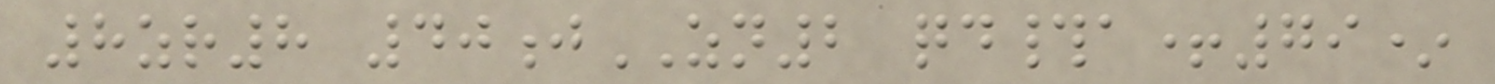8zr8 40jZN2 qd#a+79*
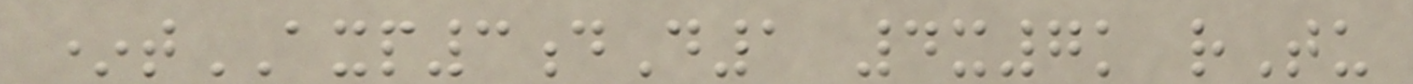*tAXP3dD1 4x7k rTu
